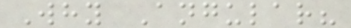Why Angular?
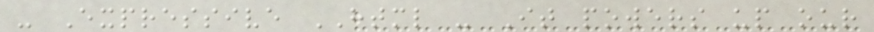- Expressive HTML - It powers up our
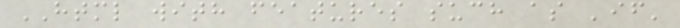HTML with features such as 'if'
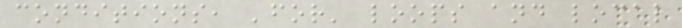conditions, 'for' loops and local
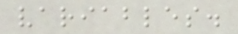variables.
